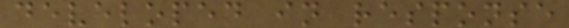developed in response
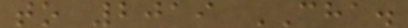to 2019 CHA.
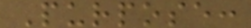Purpose:
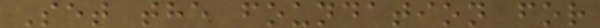Set the foundation for
